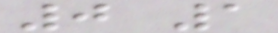0 1
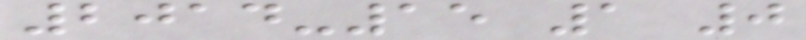2014-15 1 0
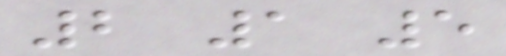2 1 5
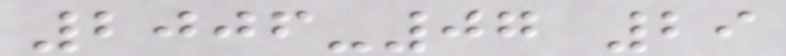2006-07 29
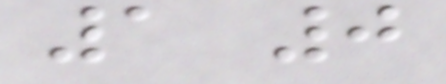1 0
